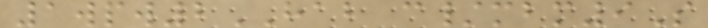1wpw2HAB c/mbm9S
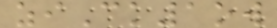ziCk1ow
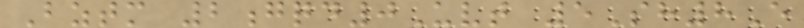Bztm 2gqd0Uvt 5Sh8E
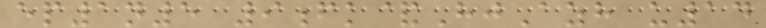ep1n5 9fk&HjAzh u14
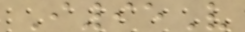I95V
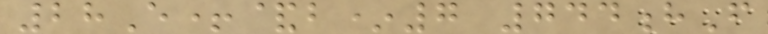28E+&b*7 744hF
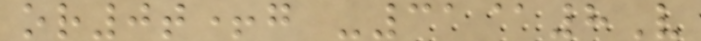or0t+g -31@8V
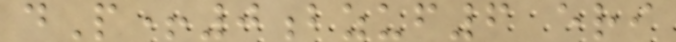dP+0bzuf6 eri
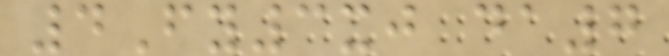4Fy3xj da7
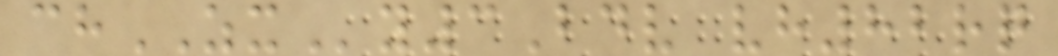chZXy3Bdv vh82rq
